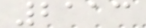2113
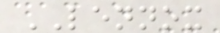LENNOX
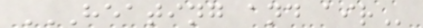HEATING AND AIR
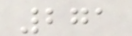271
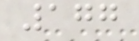177
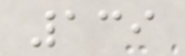139
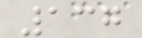137
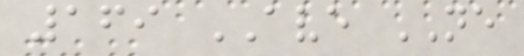169 AVE NE
